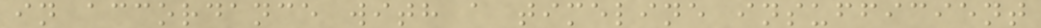in accordance with a timeline insufficient
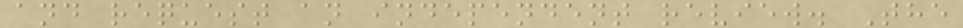and request an independent review. The
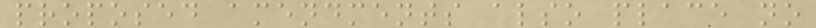proposed amendments also place no
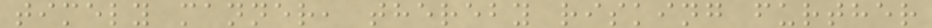timely manner, thereby risking further
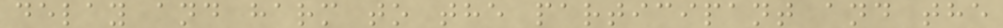delay and harm to the participant and the
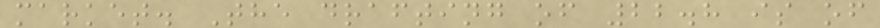market. The drafting of 22.8 is of
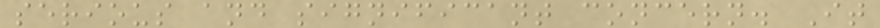serious and significant concern. It
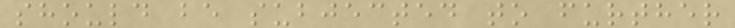should be subjected to further
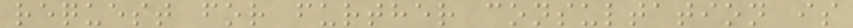request for further consultation is
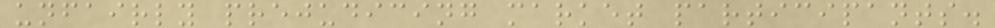unfairly prejudicing market participants.
